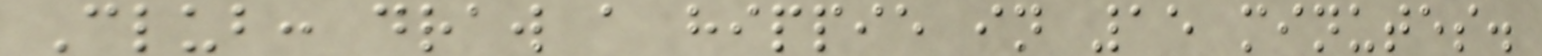Club: draw a hippie in 15 minutes.
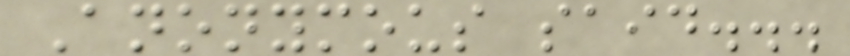Anonymous said...
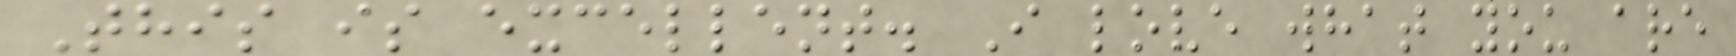This is excellent. I love what you are
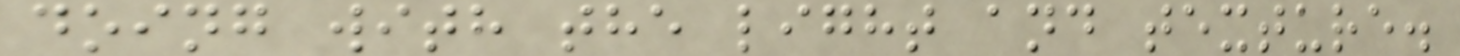doing with the light and texture.
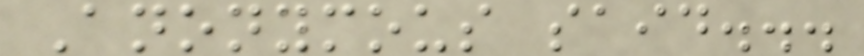Anonymous said...
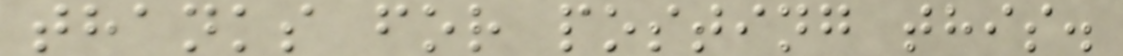thanks for posting this.
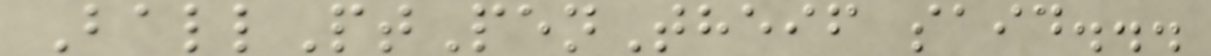BallPtPenTheif said...
